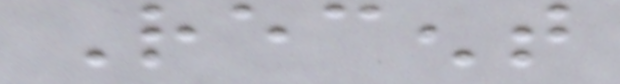Recent
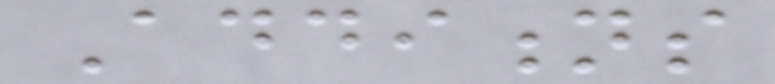Additions
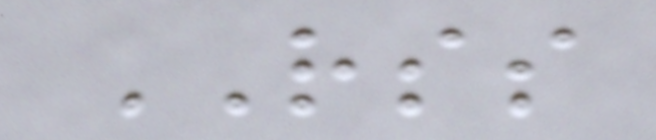RSS
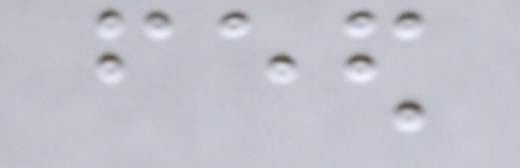feed
